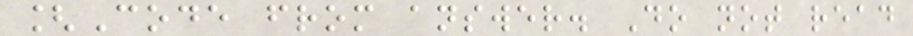[Code from answer. Do not read
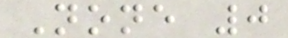None 0
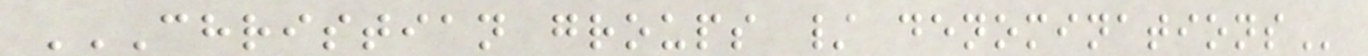CHRISTIAN GROUPS / DENOMINATIONS
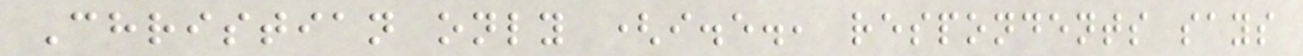Christian only (i.e., respondents says
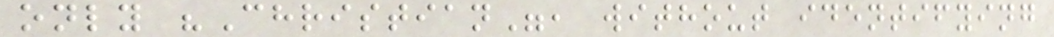only "Christian", without identifying
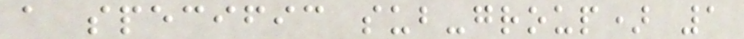a specific sub-group) 1
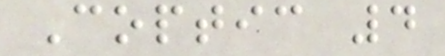Coptic 4
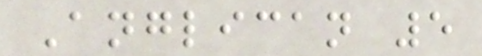Anglican 5
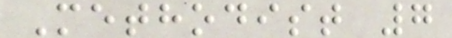Methodist 7
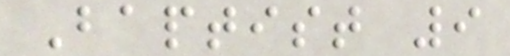Baptist 9
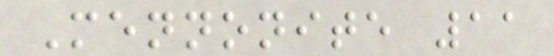Mennonite 11
